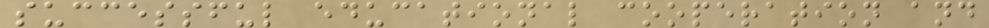successful educational cooperation and
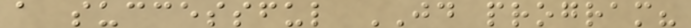a successful JD program?
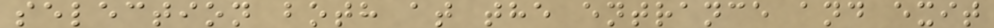selection both at the entrance and exit
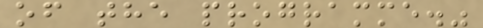of the programme."
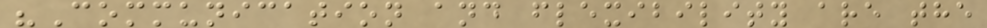"Communication and flexibility are the
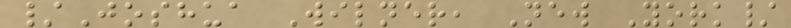/Joshua Wilner, New York/
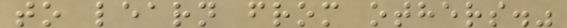to learn from others."
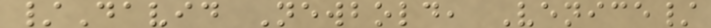/David Newbold, Venice/
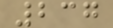237
